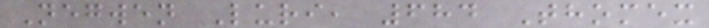Negwen Luri, 684 Thomex
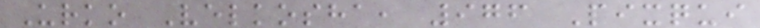Urko Velkosha, 976 Pixqui
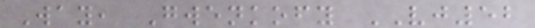Way, Gwenkofy VJ52
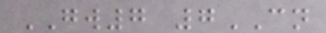GW7 7CN
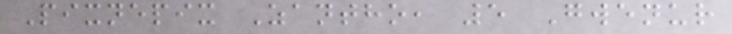Pixnepix Zantho, 5 Gwenur
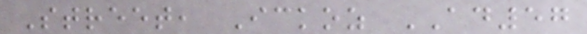Street, Ickoz AD57
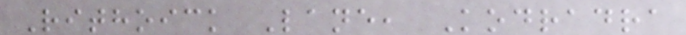Rithoick Lane, Kodradra
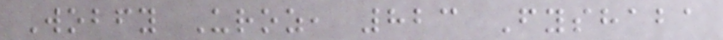Wobfy Uroz, 823 Fyshaba
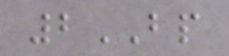2BP
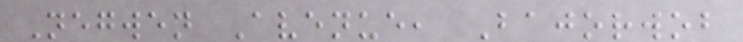Negwen Avenue, Bajorwob
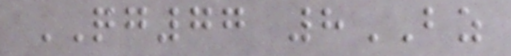QG77 8BZ
